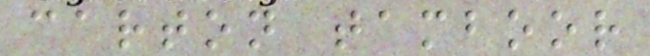carton tamboor
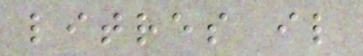litres il
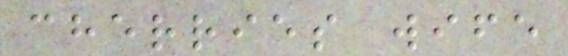cherries wife
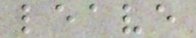leave
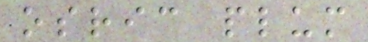osric plum
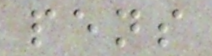pens
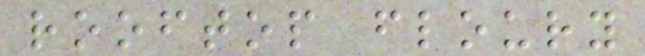rooftop floury
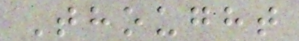Thought
